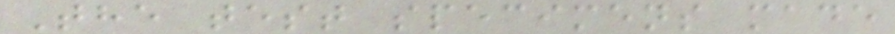The test specimens made
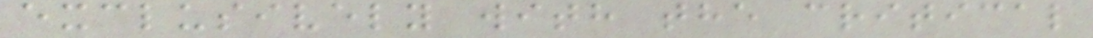exclusively with the critical
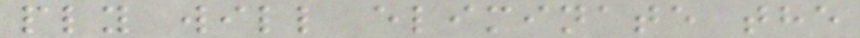ply will eliminate the
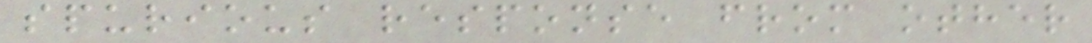spurious response from other
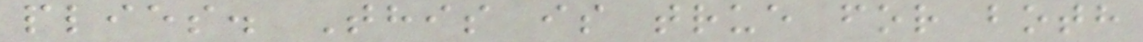plies. This is true for both
